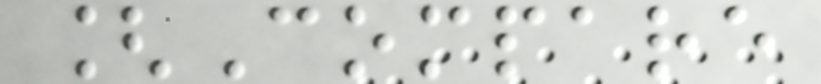[Compare
